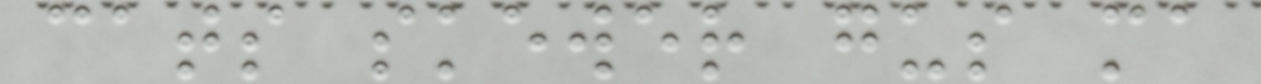cats skewer gus ma
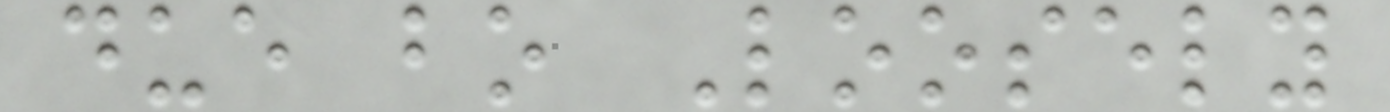due bo Loosely
